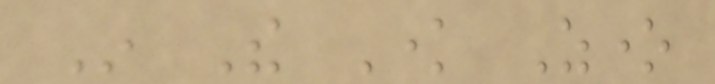In The Know Zone
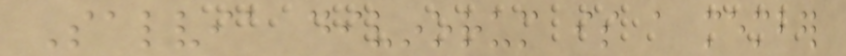Salvia divinorum is a member
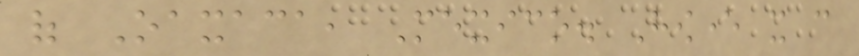of Oaxaca, Mexico. However it can
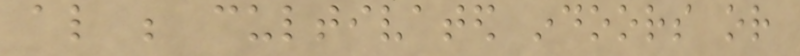also be cultivated indoors or
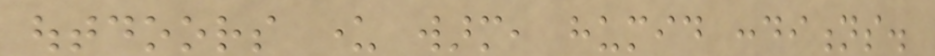outdoors under warm, humid conditions.
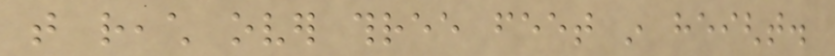that reach over three feet in height.
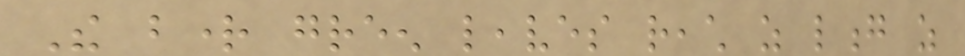The bright green leaves reach as long as
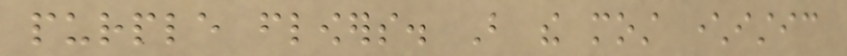purple flowers. But the most characteristic
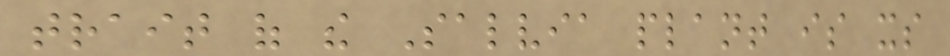trait of the Salvia plant is its
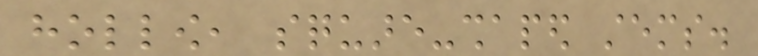hollow, square-shaped stems.
